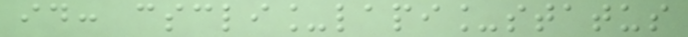id: cscli_lapi_status
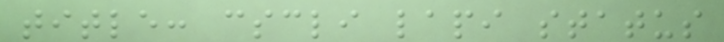title: cscli lapi status
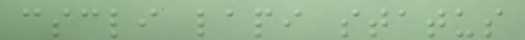cscli lapi status
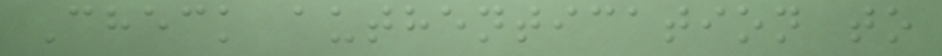Check authentication to
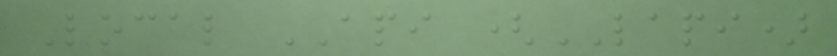Local API (LAPI)
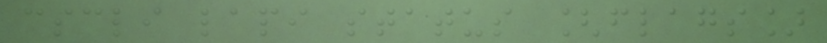cscli lapi status [flags]
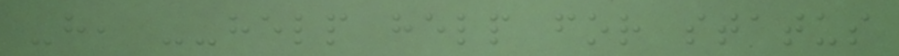-h, --help help for status
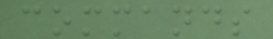commands
